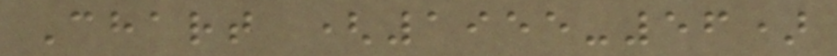Chart (1955-56)
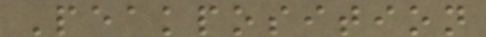Peakposition
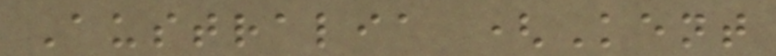Australia (Kent
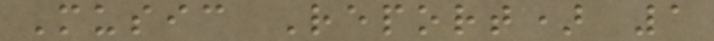Music Report) 1
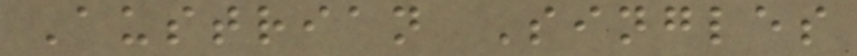Austrian Singles
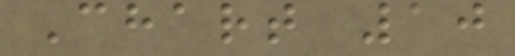Chart 10
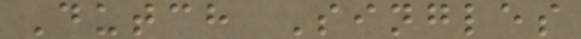Dutch Singles
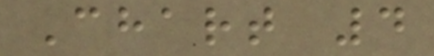Chart 4
